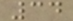34
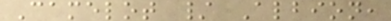Camelot / Albion,
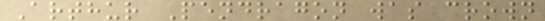Arthur Pendragon was crown
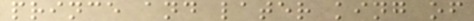prince and later king of
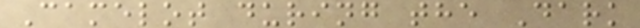Camelot during the Dark
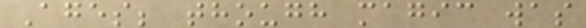Ages; though magic was
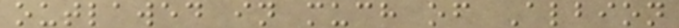outlawed in much of Albion
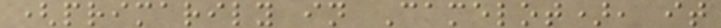(primarily in Camelot), it
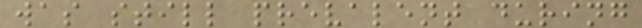was still prevalent during
